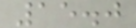15.0
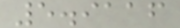5.9116
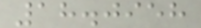18.0958
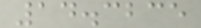14.3235
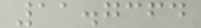11.7364
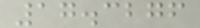17.3276
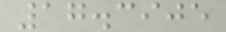17.3905
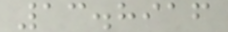13.8916
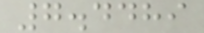7.4489
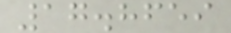17.8659
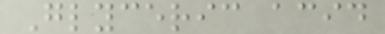Glyceric acid
